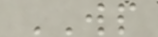WP
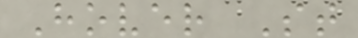Hover St
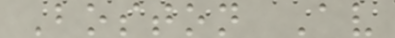Boston Av
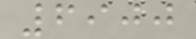6900
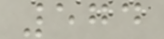574
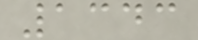1343
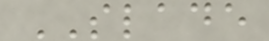SLADE
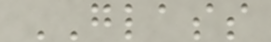GLASS
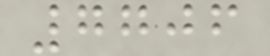7706
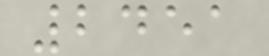2451
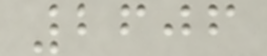2606
